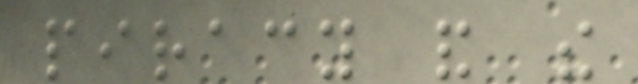piracy and the
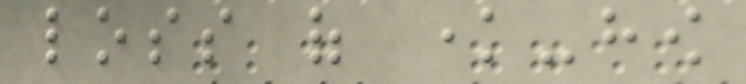loss of know-how
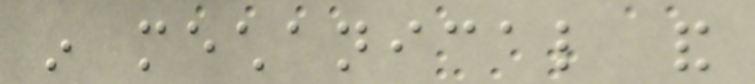in mechanical and
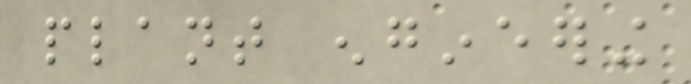plant engineering
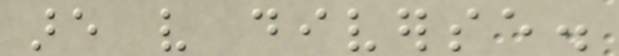are very diverse.
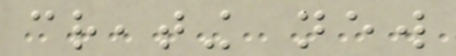creating new
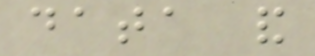data and
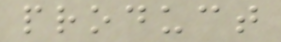product
